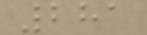281
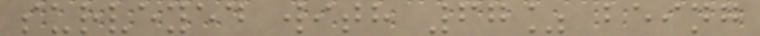surveyed with 67% being
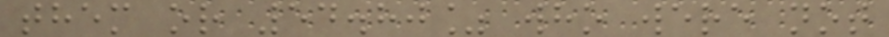them or 54.80% who were not
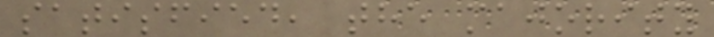satisfied, the majority
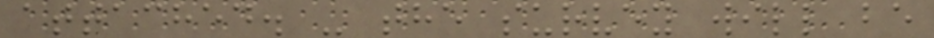attached. - the survey will be
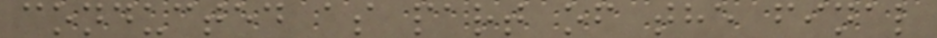conducted as part of the final
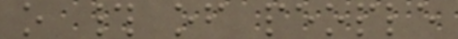o # of people
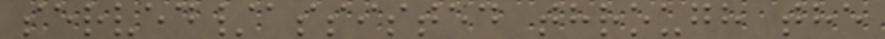served/assisted through the
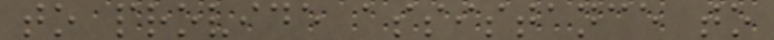to provide assistance to
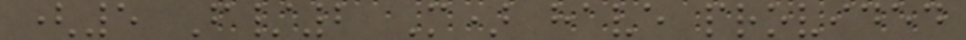(5 F/2 M) have provided
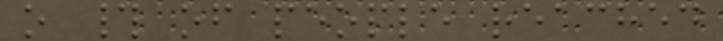o # of people reached
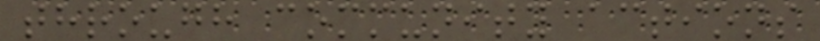through community actions
